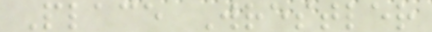Place Wrestler
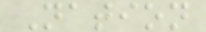Nation
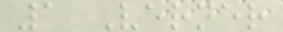1 Verner
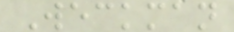Weckman
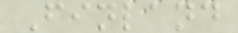Finland
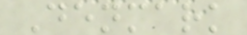Denmark
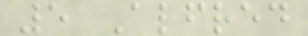5 Alfred
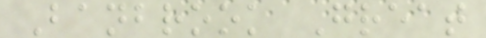Banbrook Great
